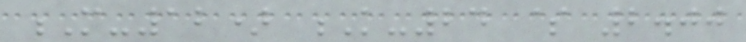M-12) K-24 $ 2.00
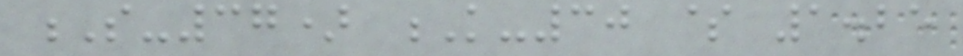S-37) K-30 $ 1.25
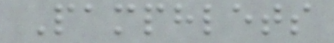Pamphlets
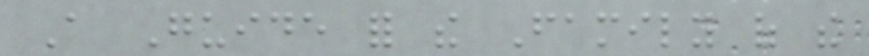A Guide for the Family of the
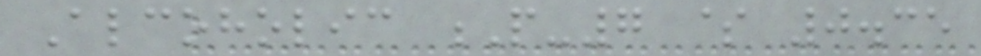Alcoholic P-7 $ 0.35
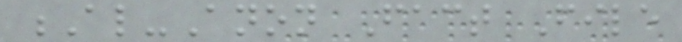Al-Anon Fact File
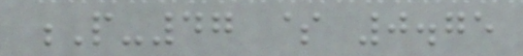P-47 $ 0.75
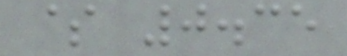$ 0.35
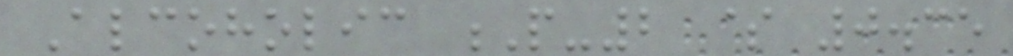Alcoholic P-2 $ 0.35
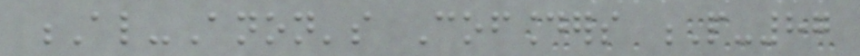Al-Anon's Cofounders P-87
